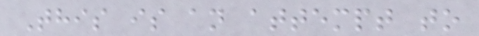This is an attempt to
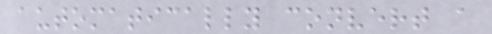automatically convert a
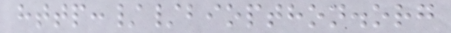http://biopthon.org
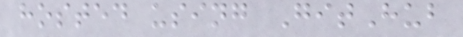hosted using GitHub
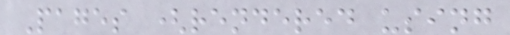Pages (rendered using
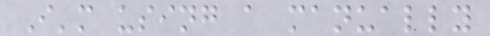I'm using a manually
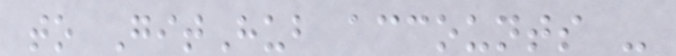to GitHub accounts -
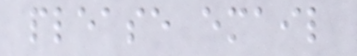please email
